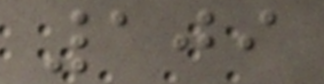109
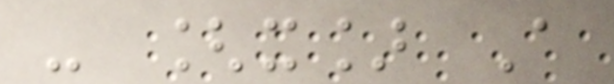- [x] A
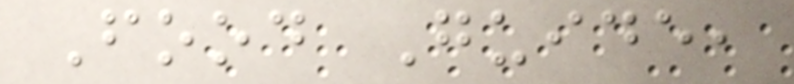Food Guide,
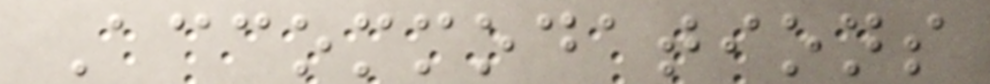Accommodations
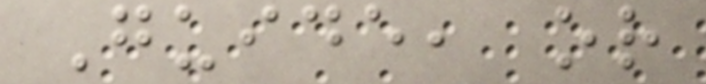Guide, or
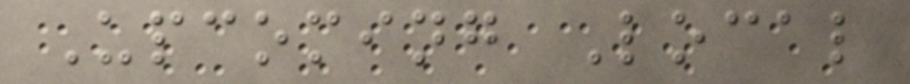Upcoming Local
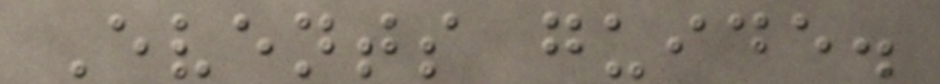Events guide.
